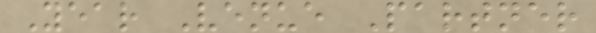Year Venue Partner
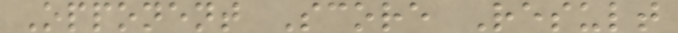Opponent Score Result
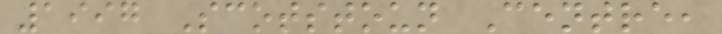1997 Scotstoun Centre,
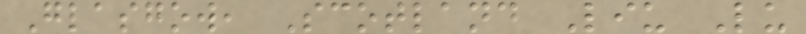Glasgow, Scotland Liu Lu
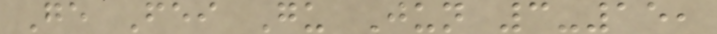Ge Fei Gu Jun 3-15,
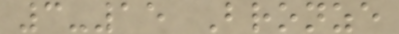3-15 Bronze
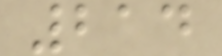214
